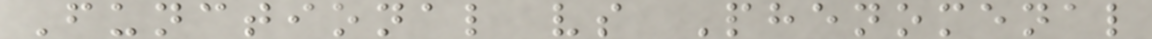Functional vs Phenomenal
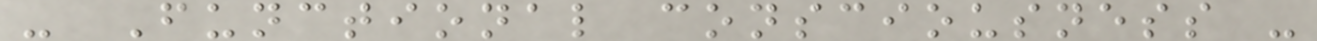- Functional consciousness -
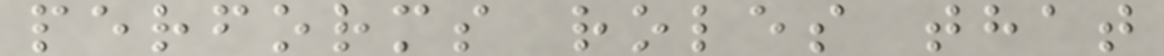performs roles that
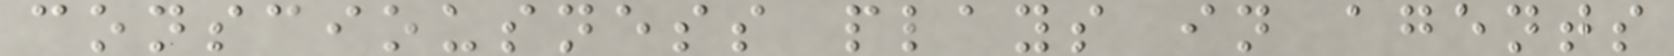consciousness plays in agents
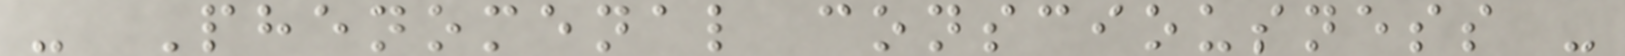- Phenomenal consciousness -
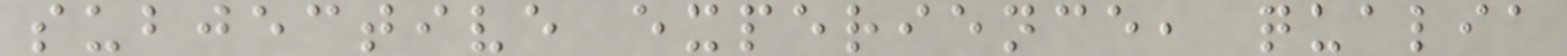subjective experience, qualia
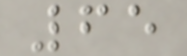65
